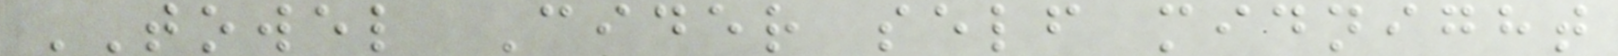TOWEL Cider self midnight
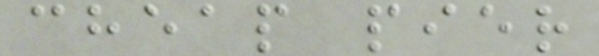cheap pier
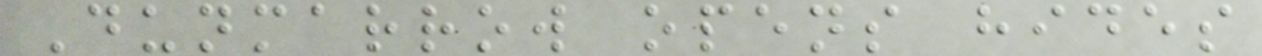Dunmarrow opens hides
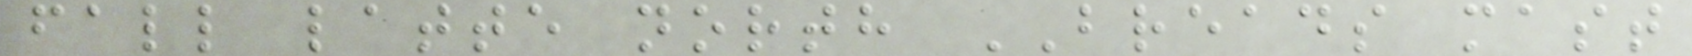fall latte north BREADS mast
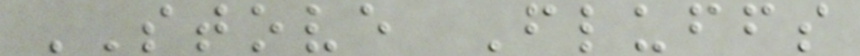STOVE Fluffs
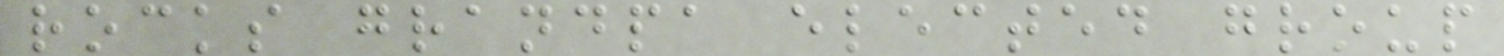rocks grandpa elected group
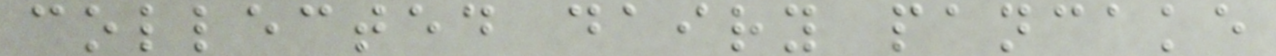collected dairy pancake
